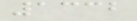1332
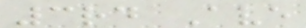3rd Ave
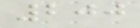200
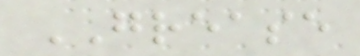GREASE
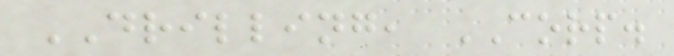DRILLING, CORP.
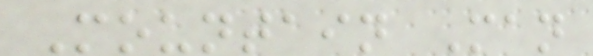Mountain Man
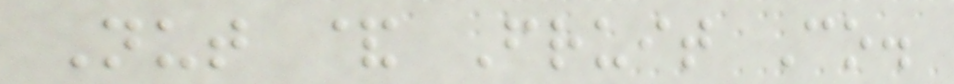Nut & Fruit Co.
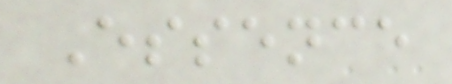Essence
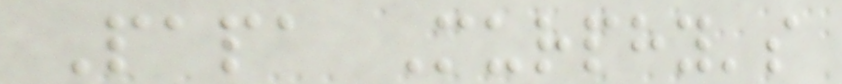Papa Murphy's
